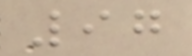97
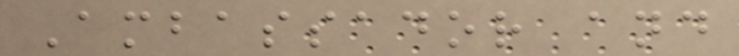Ambassador and
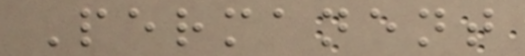Permanent
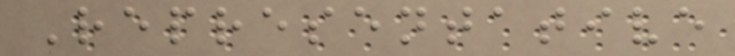Representative
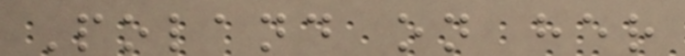Poland on her
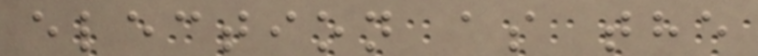election as the
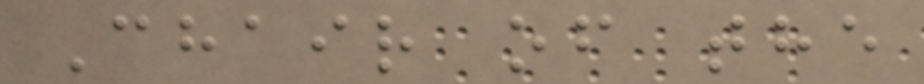Chair of the
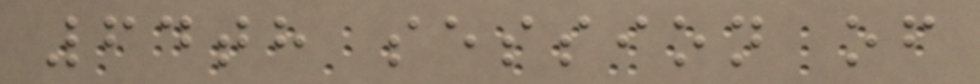64th session of
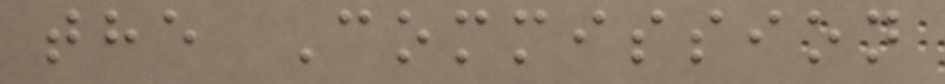the Commission
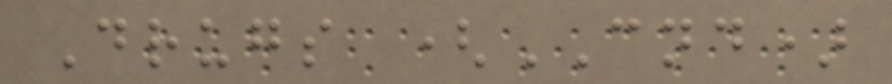Drugs (CND)
